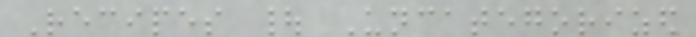Recipes | Uncategorized
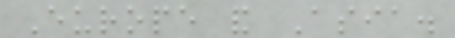Europe and Asia.
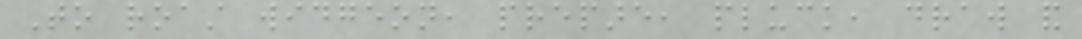To roast widgeon, prepare, pluck, draw and
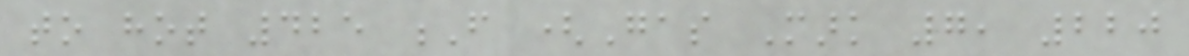to hot 425 F (Gas Mark 7, 220
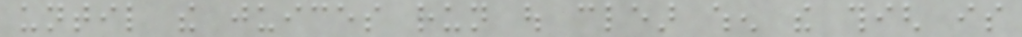until the juices run out clear when the thigh is
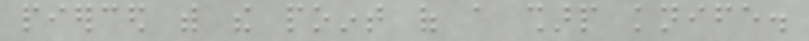pierced with the point of a sharp knife.
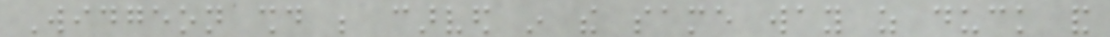Widgeon should be carved in the same way as duck and
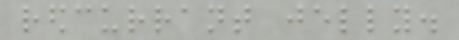redcurrant jelly.
